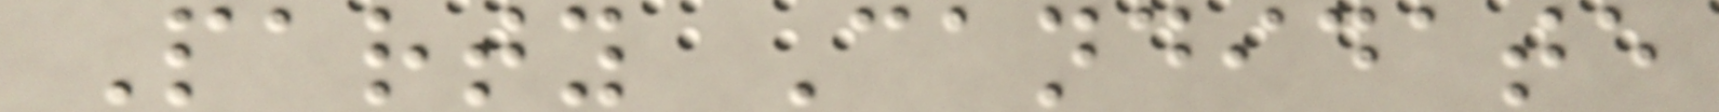Party Candidate
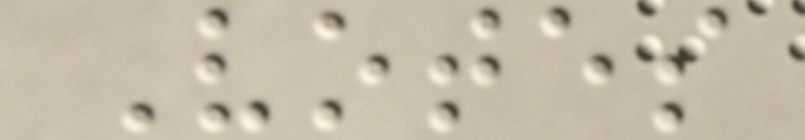Votes
